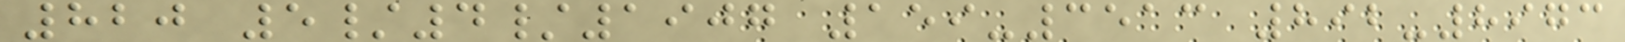820 5/4/1907 159-3513 892-8973
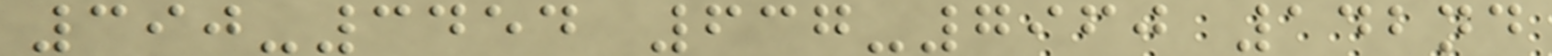390-3454 637-7960 142nd
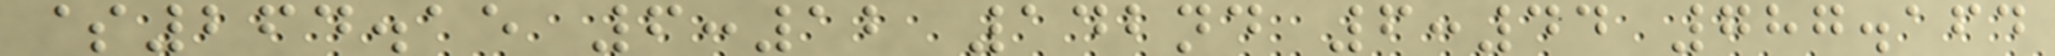$264.15 6:12 142nd 6:44 787.164
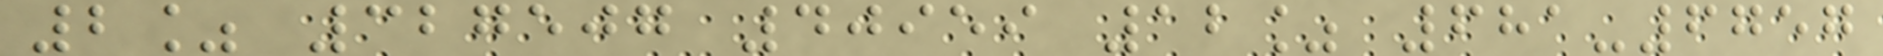2% 327507 40959 12% 681-6757
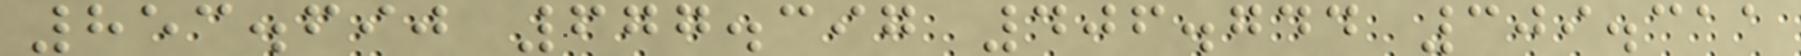853.690 677.397 406.744 309.311
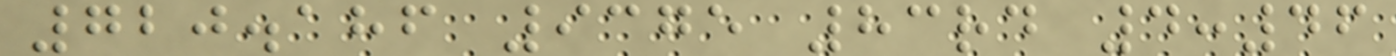720.186 9375 83rd 4:46
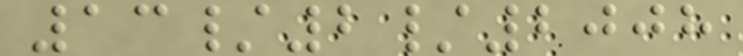13/2/2008
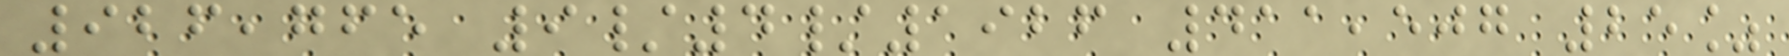926,765 9/4/1926 411,507 25%
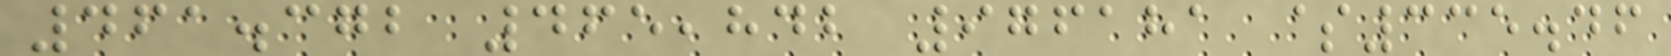461.372 465,842 976181 $335.46
